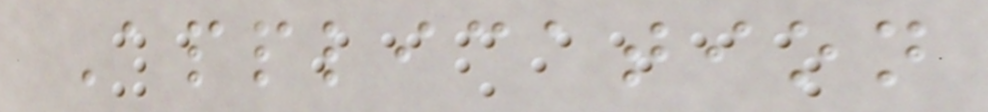Application
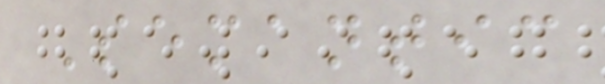Semantic
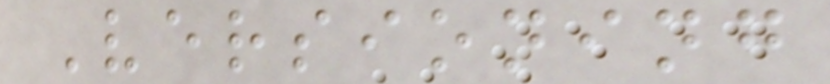Versioning
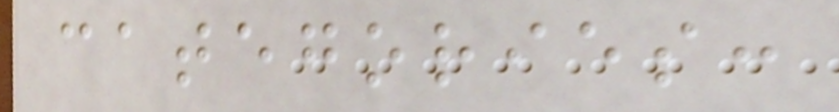categories:
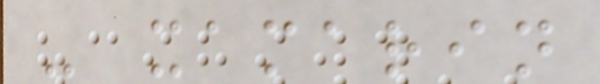- xamarin
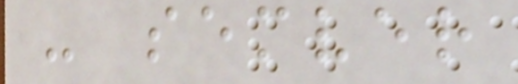- semver
